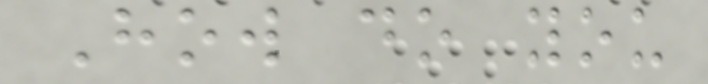How do you
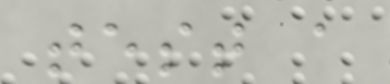test a
